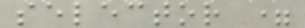selector =
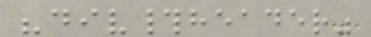"div#header"
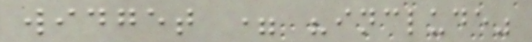widget = "include"
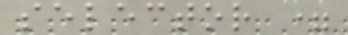selector =
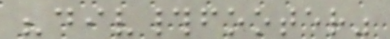"div#footer"
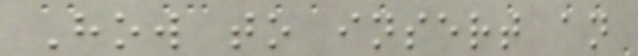How to insert an
